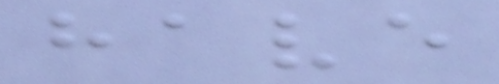have
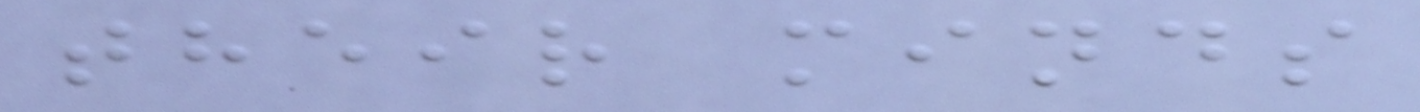their minds
